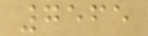7565
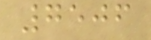7506
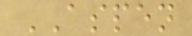ASPEN
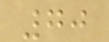70
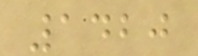1420
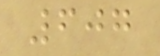607
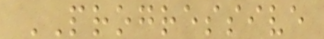PROGRESSIVE
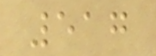517
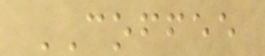COFFEE
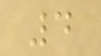4
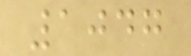1047
